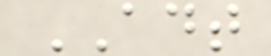ADT
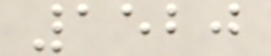1520
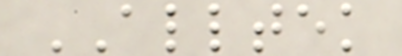ALLTEK
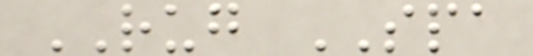RUG SPA
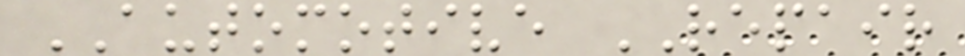AUTOMOTIVE REPAIR
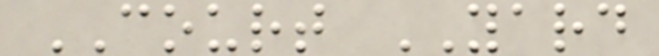COURT YARD
